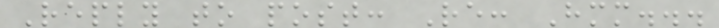Reply to post: Re: Hmm...
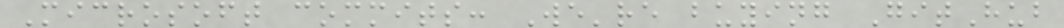Microsoft commits: We're buying GitHub
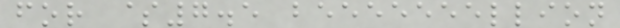for $7.5 beeeeeeellion
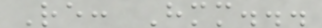Re: Hmm...
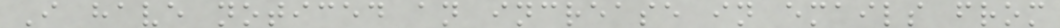I have noticed an increase in emails from
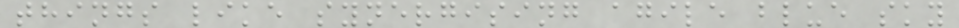things like synergising agile blue sky
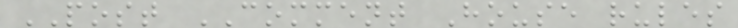POST COMMENT House rules
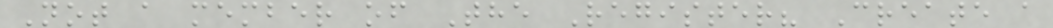Not a member of The Register? Create a
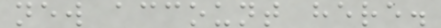new account here.
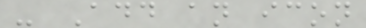- Add an icon
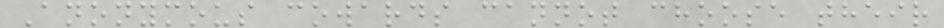Anonymous cowards cannot choose their
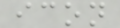icon
